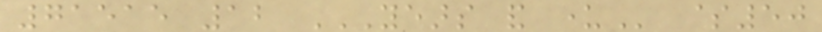71515 12 YEARS AND UNDER $50
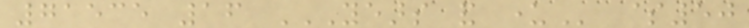71535 16 YEARS AND UNDER $50
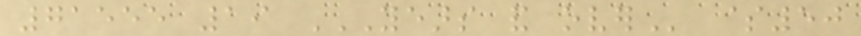71555 19 YEARS AND OVER $50
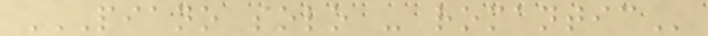PIANO SOLO - ROMANTIC
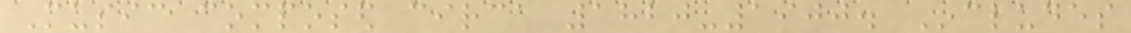Music composed circa 1820-1900. Includes
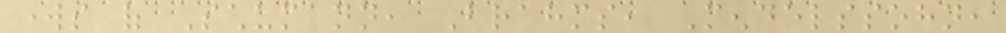works of Schumann, Brahms, Mendelssohn,
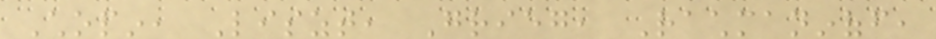Chopin, Liszt, Grieg, Rachmaninoff,
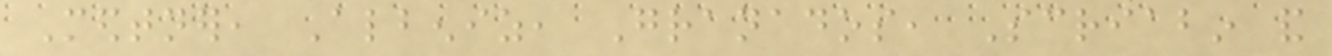Medtner, Albeniz, Granados, Scriabin and
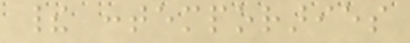their contemporaries
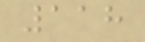118
